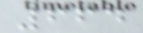664
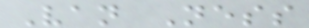Van Ness
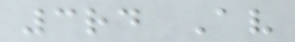3rd Av
